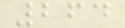264
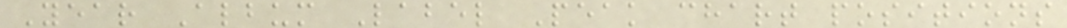Year Album Label Peak chart positions
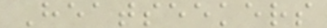Heatseekers
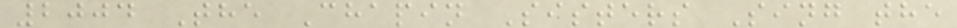2004 The Chapin Sisters Sing the
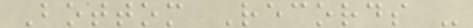Bottom Records -
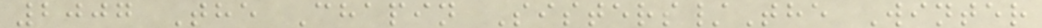2007 The Chapin Sisters/The Winter
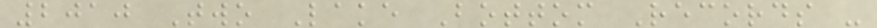2010 Two Lake Bottom Records -
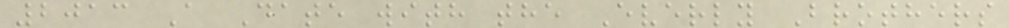2013 A Date with the Everly Brothers
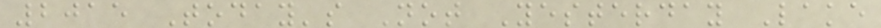2015 Today's Not Yesterday Lake
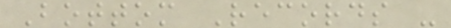Bottom Records -
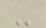-
